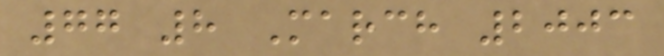77 8 March 2003
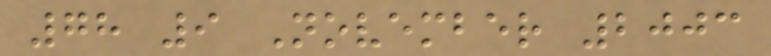78 9 November 2003
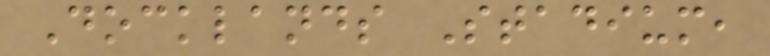Docklands Stadium,
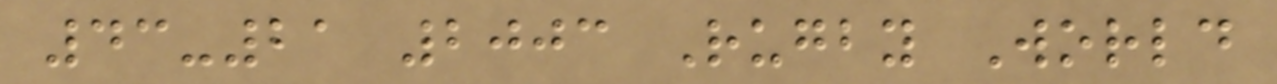43-21 2003 Rugby World
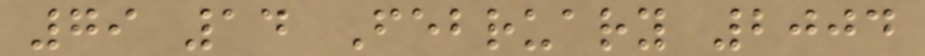79 14 February 2004
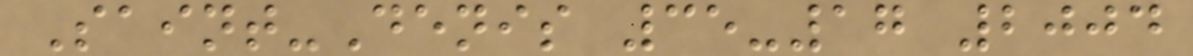Saint-Denis 35-17 2004
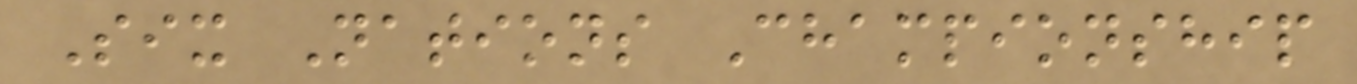Six Nations Championship
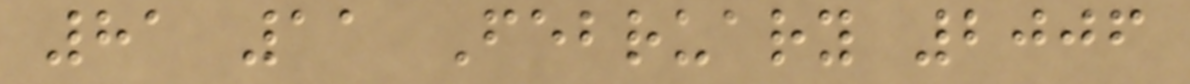81 11 February 2006
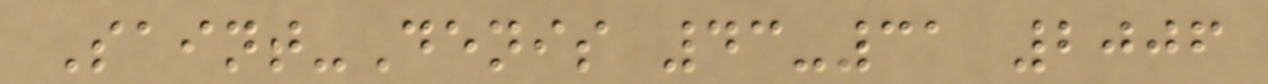Saint-Denis 43-31 2006
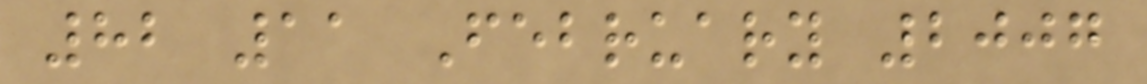82 11 February 2007
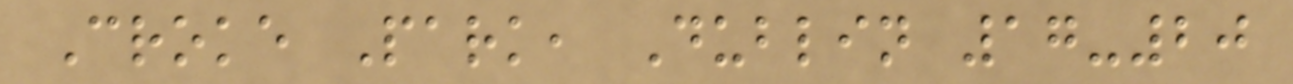Croke Park, Dublin 17-20
